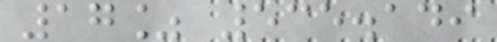17% 535.149
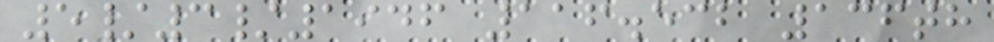5/3/1946 116.532 136th
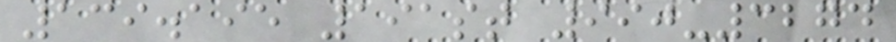139.195 191st 990-3274
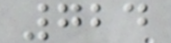724
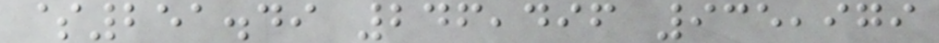$251.49 246,496 935,979
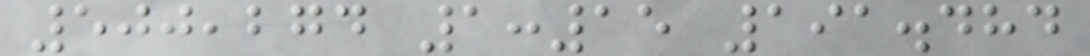500,274 1:15 191.484
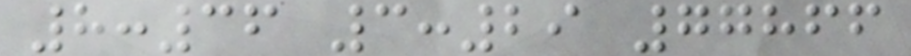8:36 3:29 77866
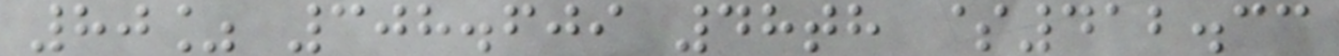80% 308.609 48th $412.33
